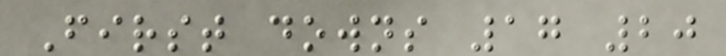First downs 17 20
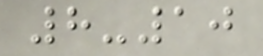8-10
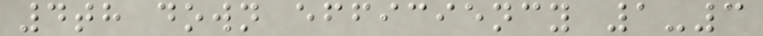4th down efficiency 1-3
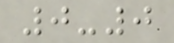0-0
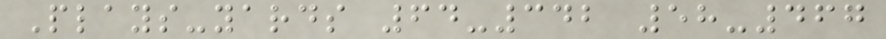Plays-yards 64-342 58-467
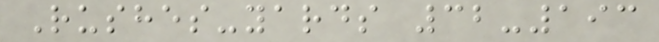Rushes-yards 32-193
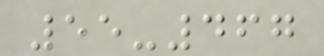55-467
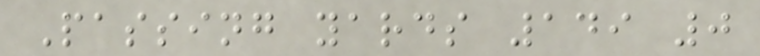Passing yards 149 0
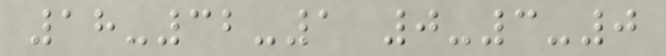18-32-1 0-3-0
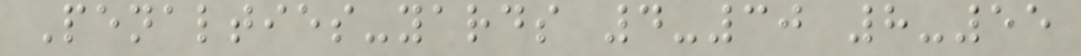Penalties-yards 4-30 8-55
